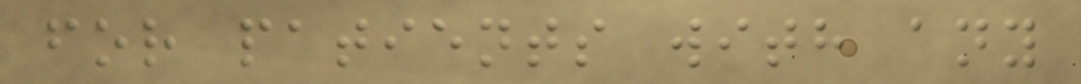for patients with any
